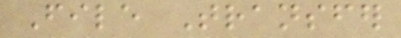File Transfer
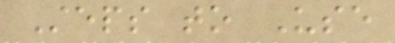Steps to Use
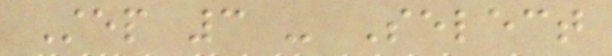Step 3 - Select
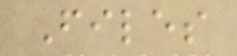Files
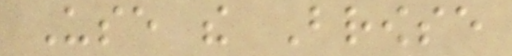Use the Browse
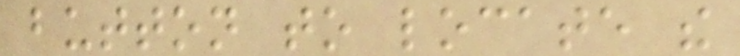button to locate the
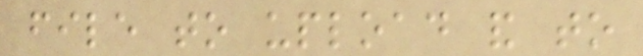file to upload and to
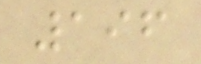196
